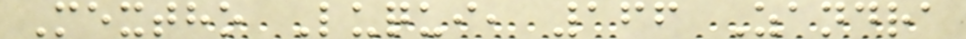Mextho Luqui, 166 Zandra
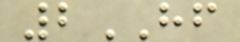2HF
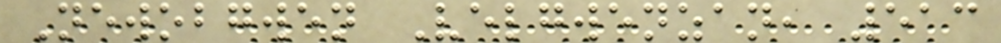Newobgwen Velgwenzan, 513
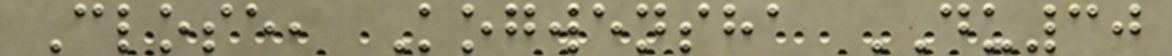Close, Kogwensha DU30
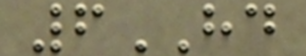6HD
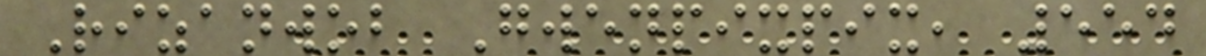Rizanwob Gwenpixpix, 554
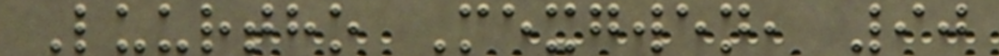Luurtho Mexgwen, 90
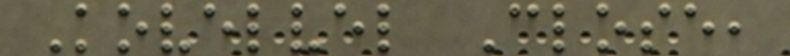Kovelvel Close,
